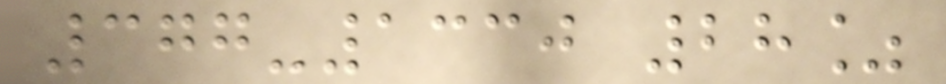377-1330 28%
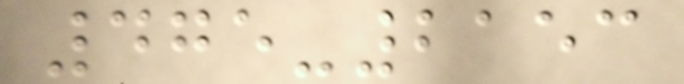475-2153
